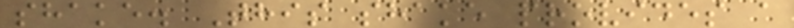shake. This shake provides a
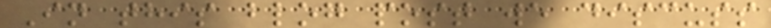In this blog post we discuss
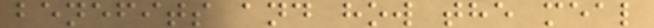benefits and how the meal
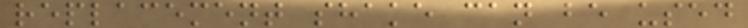replacement shake can be used
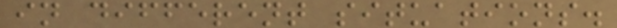in different situations.
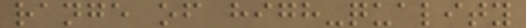range of high-quality
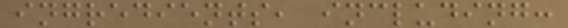ingredients, including:
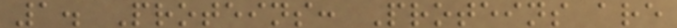1. Proteins: Proteins are
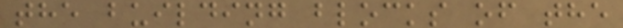the building blocks of the
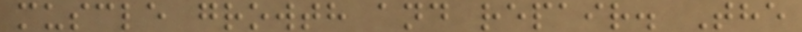muscle growth and repair. The
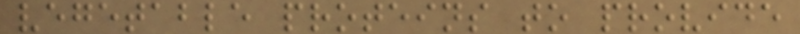vegetable proteins to provide
